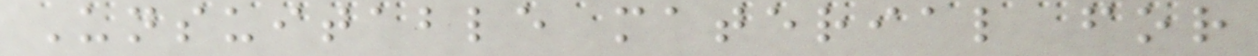Unsuitable material for
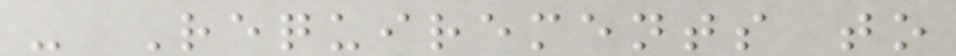- Requirements to
